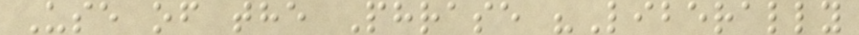Use of the Phrase "Liberally
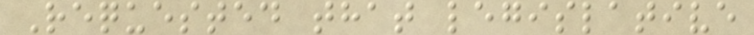Requested that legislative
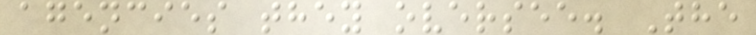agencies they oversee. The
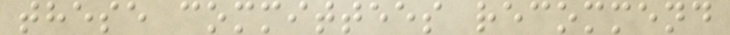these committees recommend
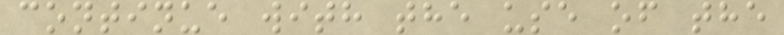continue with the use of the
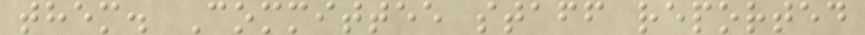them. Committee staff reported
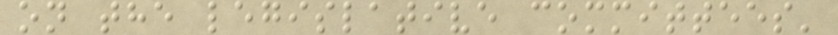on the legislative committees'
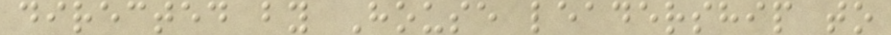directed by House leadership to
